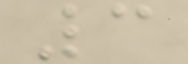3
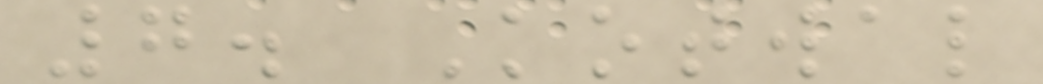7. Kotwal
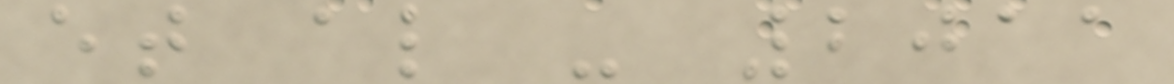et al - 2011
